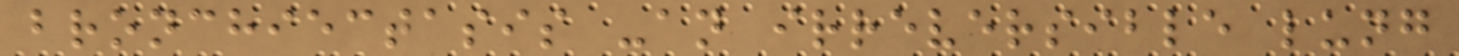bronchiectasis -an irreversible lung
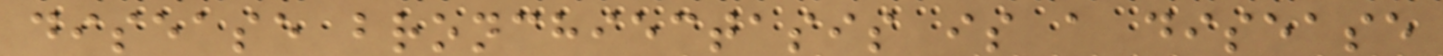disease bronchiectasis is a disease
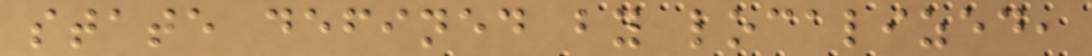state defined by localized,
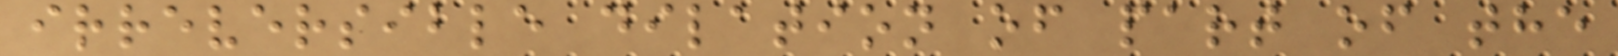irreversible dilation of part of the
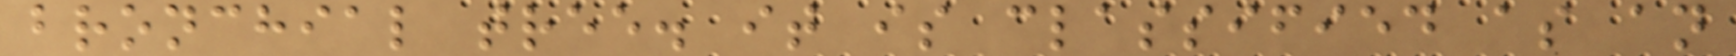bronchial tree. it is classified as an
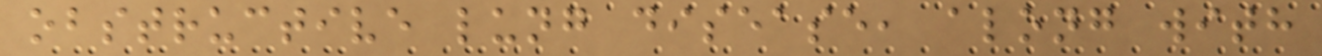obstructive lung disease, along with
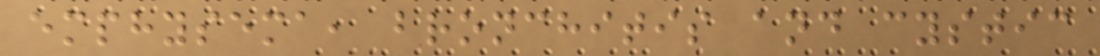emphysema, bronchitis and cystic
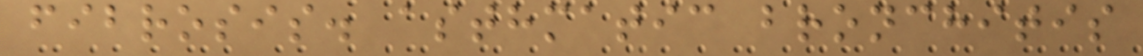fibrosis. asthmatic bronchitis
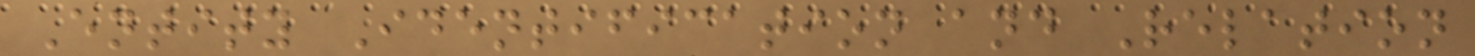Entity Identification and Relation
